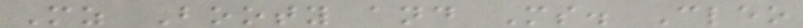Mz Booty and Ms. Cleo
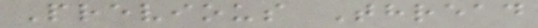Previous Thread
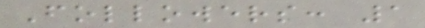Followers: 1
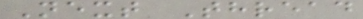Next Thread
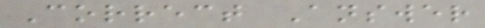Correct Answer
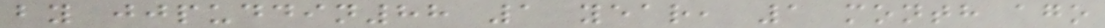by jjpuddin88 1 year, 1 month ago
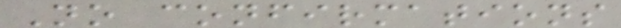No confirmations
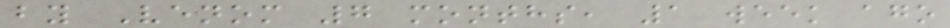by Venom 7 months, 1 week ago
